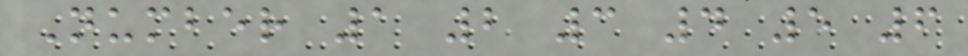Number 1 2 3 4 5 6
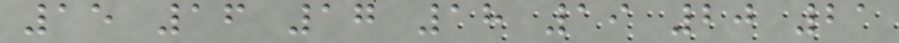15 16 17 18 19 20 21
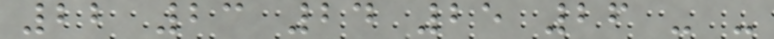22 23 24 25 26 - -
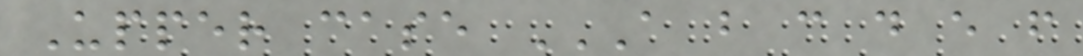Upper case A B C D E F
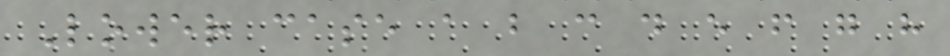Lower case a b c d e f g h
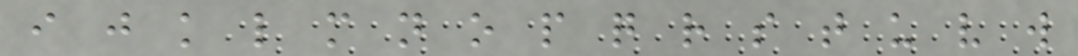i j k l m n o p q r s t u v w
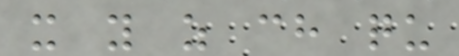x y z ch qu
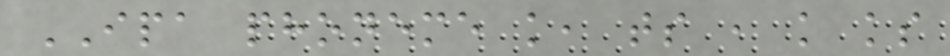IPA phoneme k, ts , k ks
